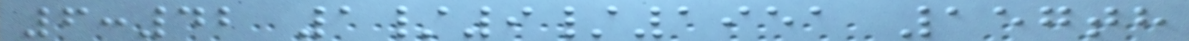6:42 1/9/1951 157th
